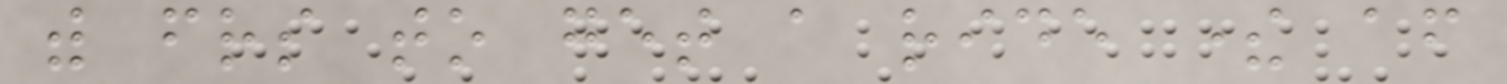with friends to get a ride there after
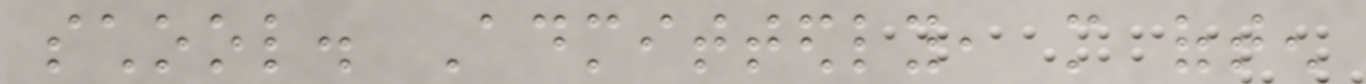school. Admittedly, more often
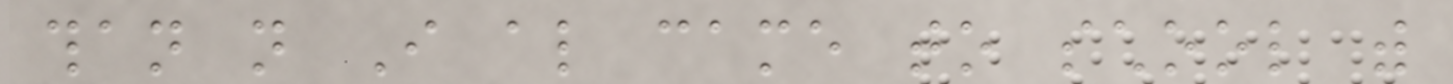than not I also came to school with
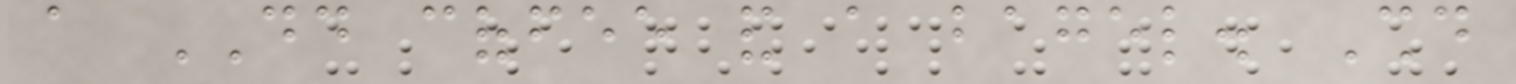a DD coffee and a bagel. Should
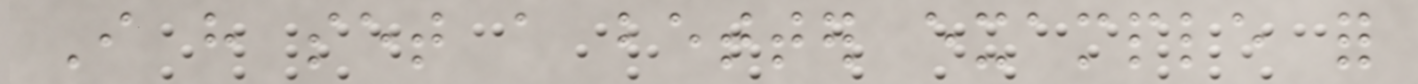I have set a better example for
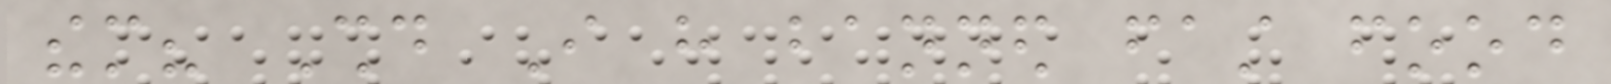them? Should I have banned fast food
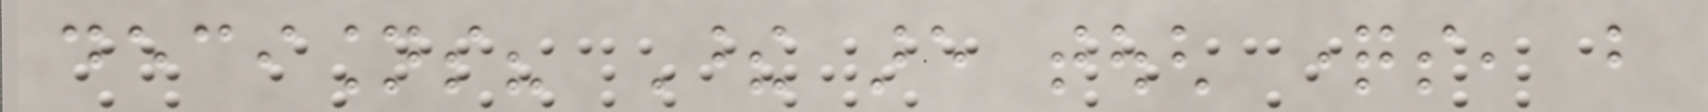decisions? These are tough questions, but
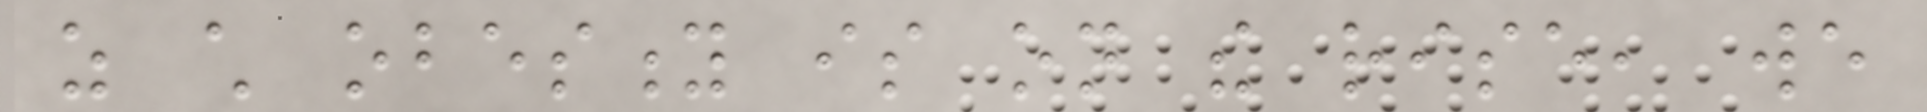as child obesity is on the rise, we
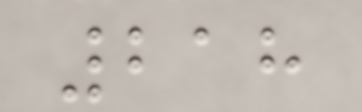218
